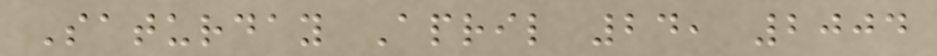Saturday April 24, 2004
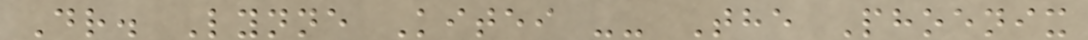Dr. Lynne Kitei -- The Phoenix
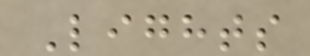Lights
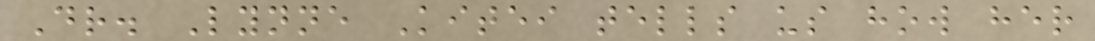Dr. Lynne Kitei tells us how her
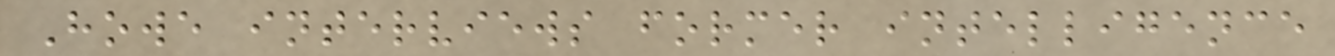Howe interviews former intelligence
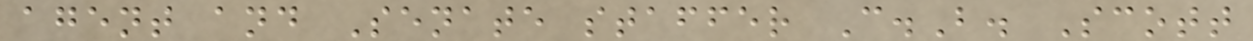agent and Senate staffer C.B. Scott
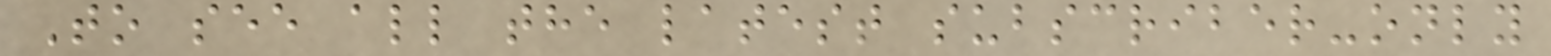To see all the latest subscriber-only
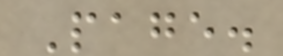Page.
